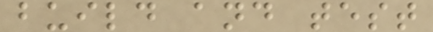build and test
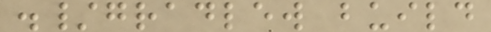./gradlew build
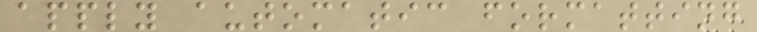apply automatic formatting
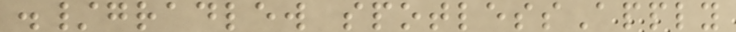./gradlew spotlessApply
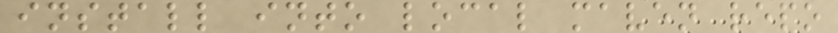install into local maven repo
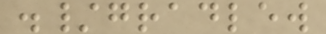./gradlew
